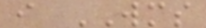i WMS
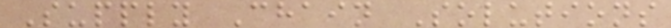Supply Chain Solutions
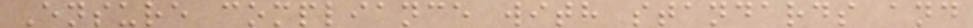Ensure compliance with standards and
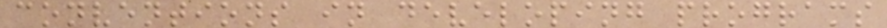conventions in developing programs
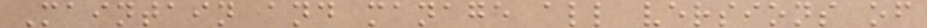Maintain and manage all versions of
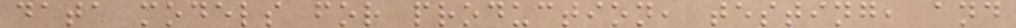data models for production, testing, and
